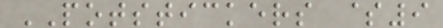POTSTICKERS $9
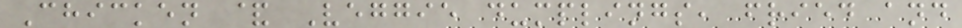Chicken & Veggie dumplings, fried and
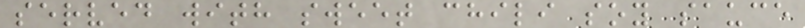served with sweet chili soy sauce
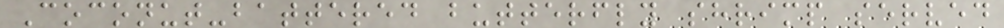Coconut-battered butterfly shrimp served
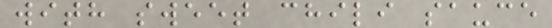with sweet chili sauce
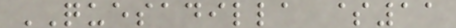QUESADILLA $11
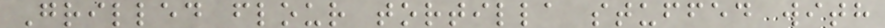Grilled flour tortilla stuffed with
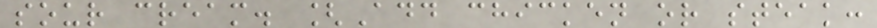sour cream. [Add chicken or steak:
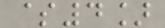$4]
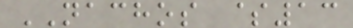NACHOS $13
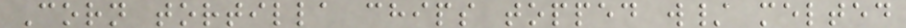Corn tortilla chips topped w/ melted
